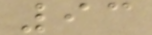93
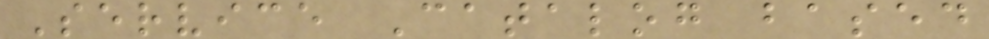Service Catalog based
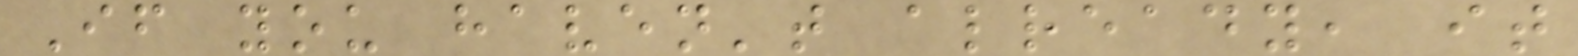If you haven't already, it
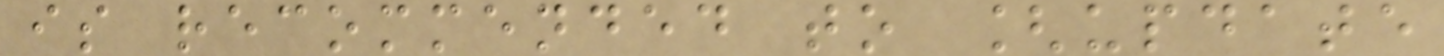is recommended to [update
